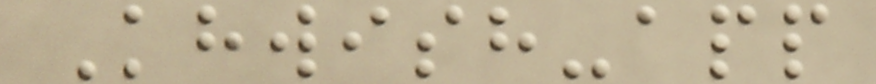Khwish-app
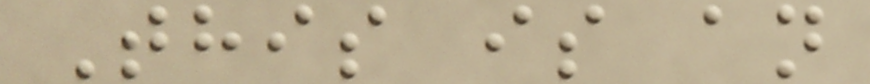This is an
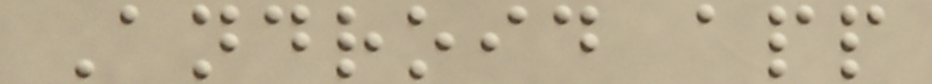Android app
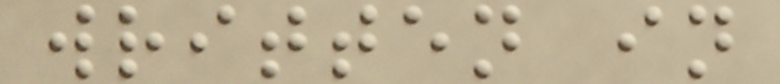written in
